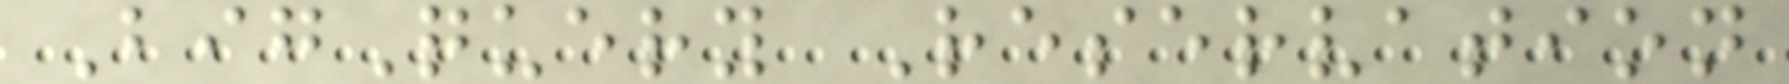BigQuery Reservation
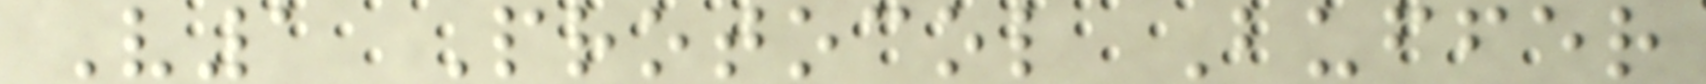V1 Protocol Buffer
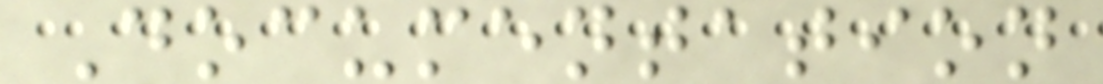Documentation
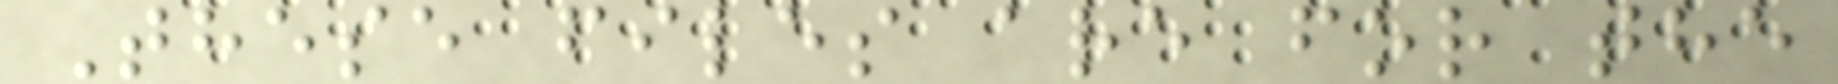These files are for the
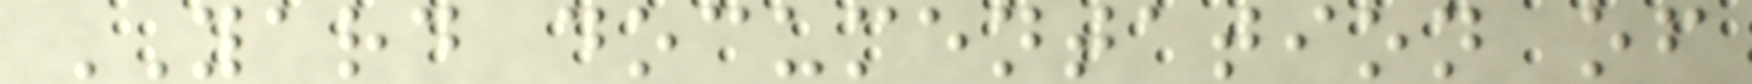YARD documentation of
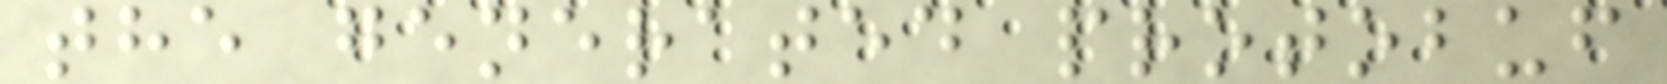the generated protobuf
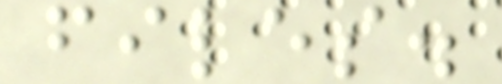files.
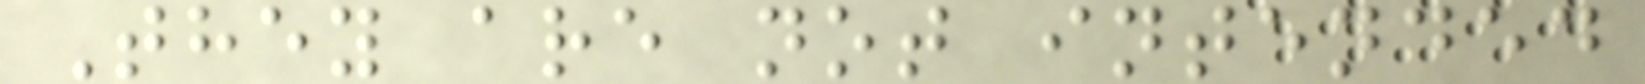They are not intended
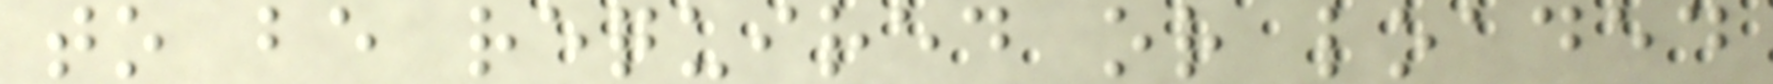to be required or loaded
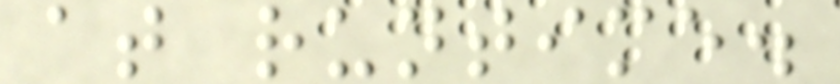at runtime.
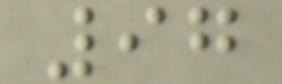97
